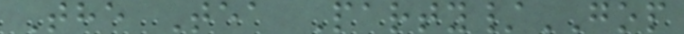The Tea Party/GOP
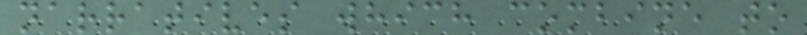narratives which combine to
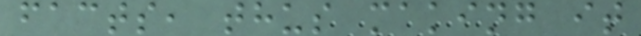facts, thus making it
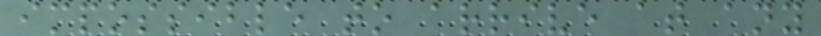impossible to arrive at any
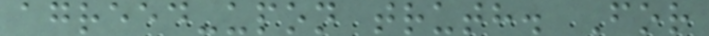agreed-upon truth. For
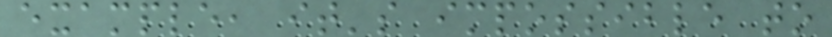example, it's impossible to
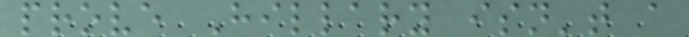prove Hillary isn't a
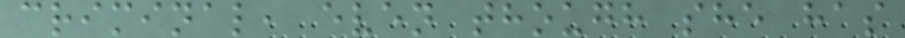criminal, even though she has
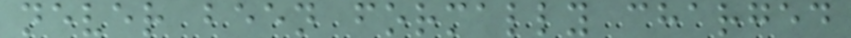never been formally charged
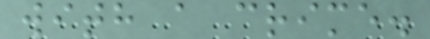with a crime.
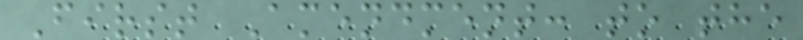First Amendment: to the
